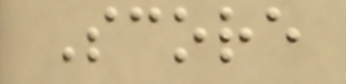Score
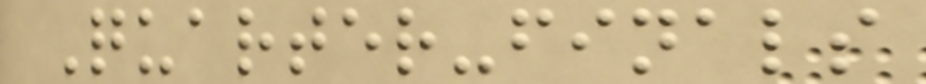Quarter-finals
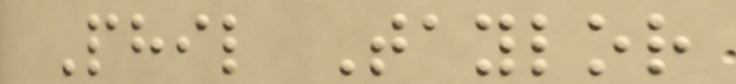Phil Taylor
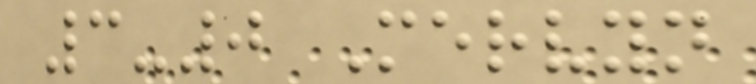3-0 Mervyn
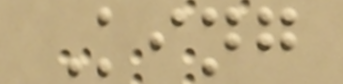King
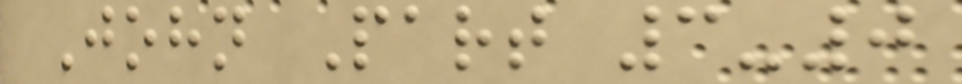John Part 3-0
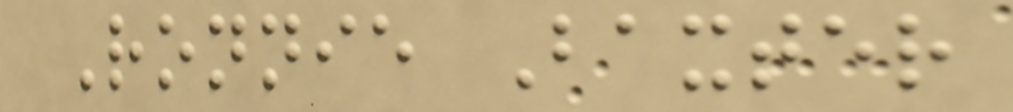Ronnie Baxter
